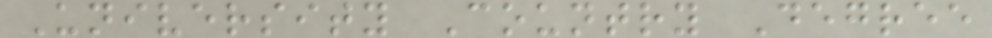University Country Degree
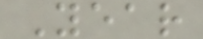Year
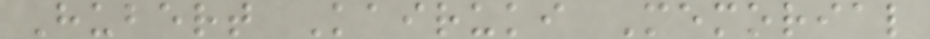Hubert Kairuki Memorial
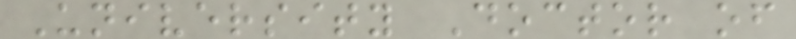University Doctor of
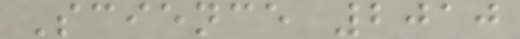Science 2010
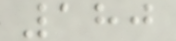180
